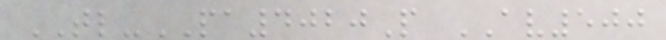TL-PA4020P AV500
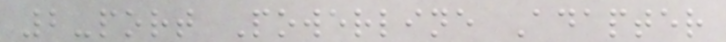2-port Powerline Adapter
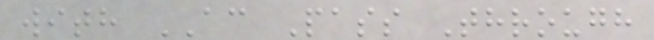with AC Pass Through
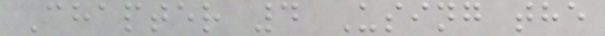Chapter 4 Using the
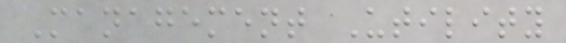Management Utility
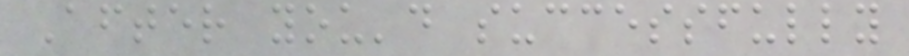After you'd successfully
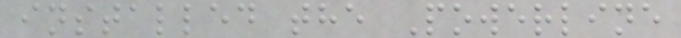installed the Powerline
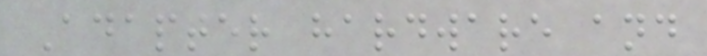Adapter hardware and
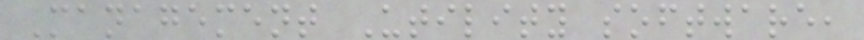Management Utility software,
